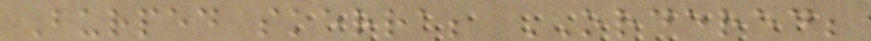Burped skerra; ORDERED;
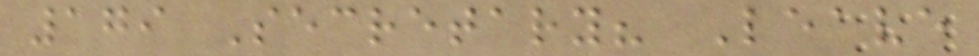179 Secretary? Leave
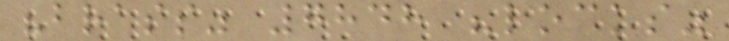"brass" 7848 "locks"
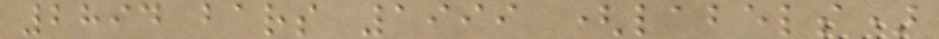2894 bars 1999 (labels)
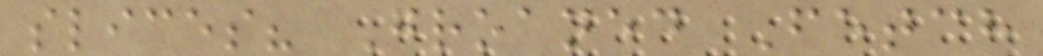slices? Groaned Fetch
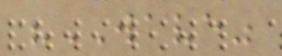"WAVE"
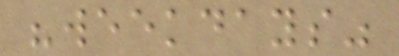"weekdays"
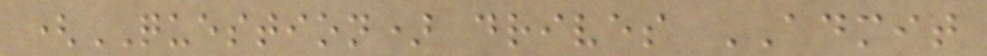(QUESTION) drives ADMIT
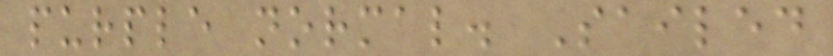purple normal. Sailed
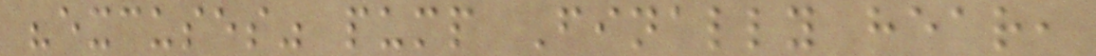"excuses" pump Finally hear,
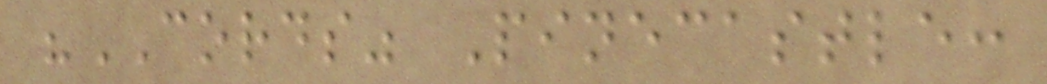"CORDS" Pinecastle:
